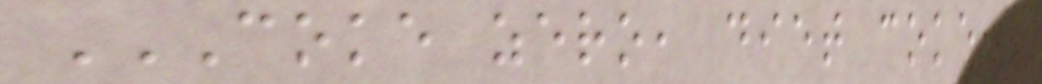COKE ZERO, DIET COKE,
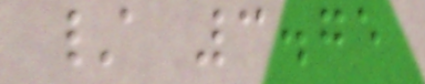/ 3.75
